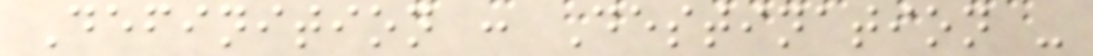Definition : Destination -
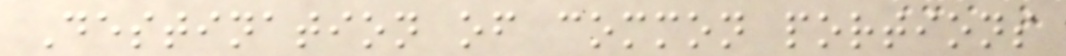Destination of common portions
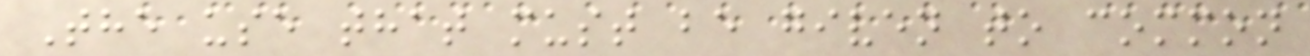The use that must be given to common
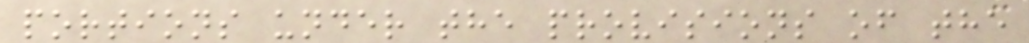portions under the provisions of the
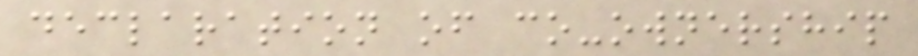declaration of co-ownership
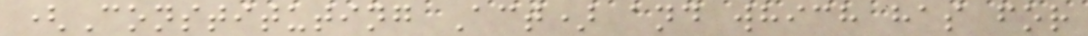(Constituting Act) and which has for
